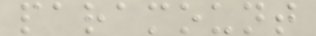paramount
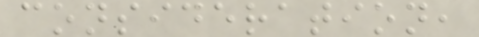consideration,
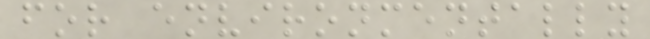for environmentally
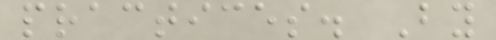practices. By
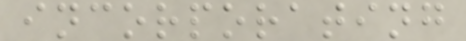incorporating
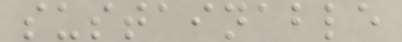sustainable
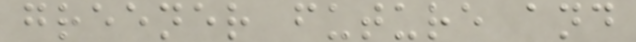greener future and
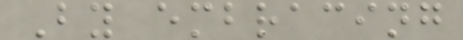By embracing
